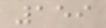159
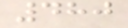480
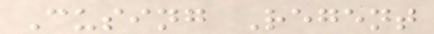Cusing Regent
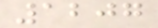1207
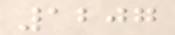1207
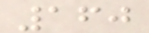160
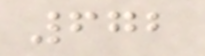672
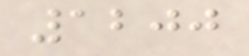1200
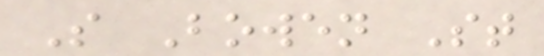S Bowen St
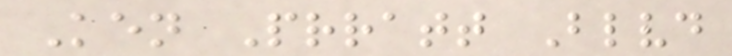Ken Prratt Blvd
